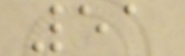51
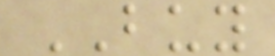BUY
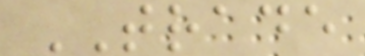TRADE
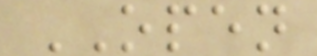OPEN
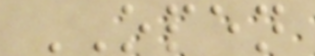OPEN
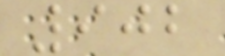902
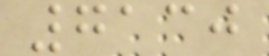7130
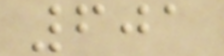601
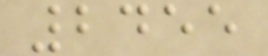2455
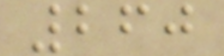260
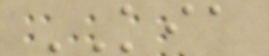KIA
